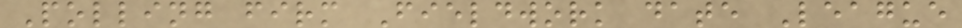Polling firm Fieldwork date League
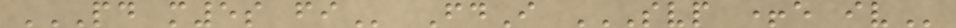PD M5S FI FdI SVP +E IV
